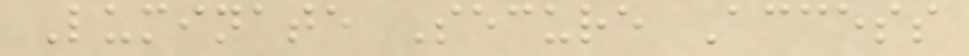Luminate Secure Access
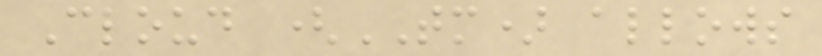Cloud (TM) allows
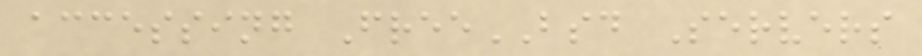accessing FreeBSD Servers
